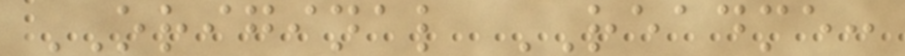ORIGINAL README:
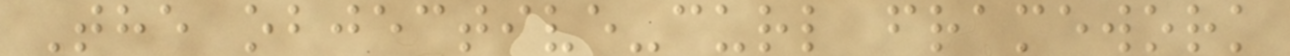The objective-curl framework
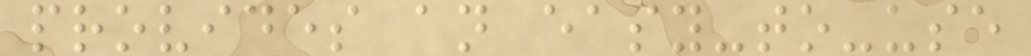provides an easy-to-use
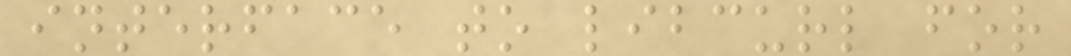interface to libcurl for
